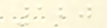120
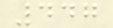447
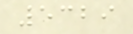5329
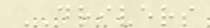DRIVERS
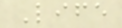Life
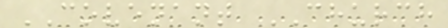COVENANT CHURCH
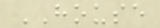HOUSE
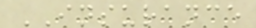INSURANCE
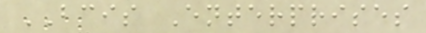BCIS Enterprises
